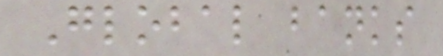Global banks
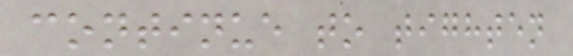continue to tighten
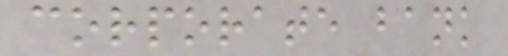corporate bank
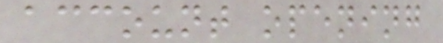account opening
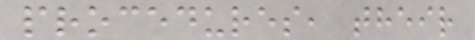procedures, their
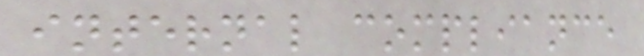internal compliance
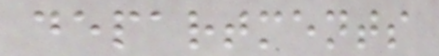departments
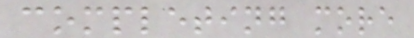completing more
